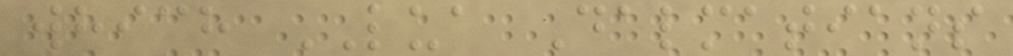which LUA Dalmatians
